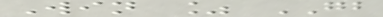Win % GB
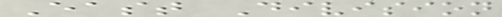East Division
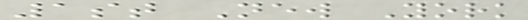1st New York
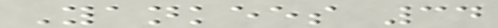Yankees 34
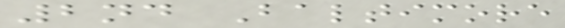2nd Baltimore
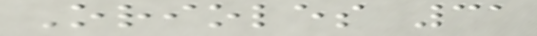Orioles 31
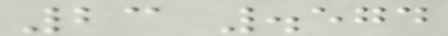23 .574
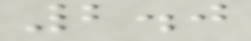2.0
